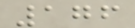176
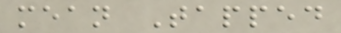mean Tapped
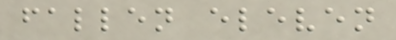fallen eleven
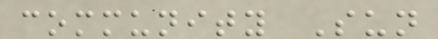community Sun
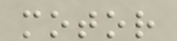motor
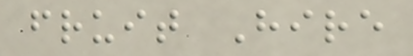fruit Hire
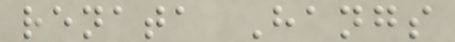renata Hangs
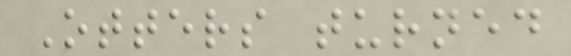Otters turned
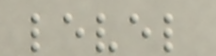level
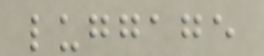luggage
